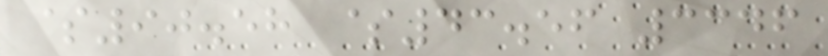$90.58 $43.56 3346
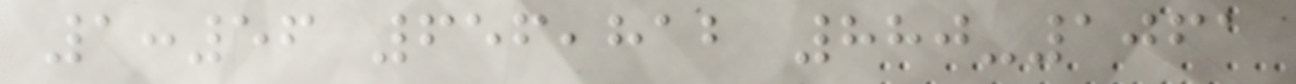1:56 656,812 880-1061
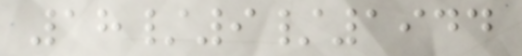18/9/1944
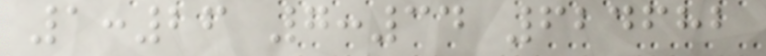1:26 7:34 624682
